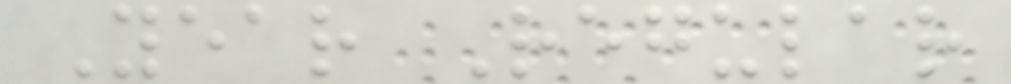Year Regular
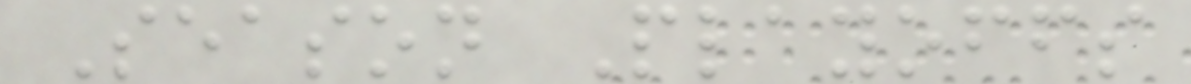Season Playoffs
